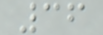36
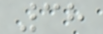38
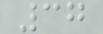37
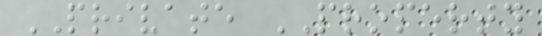PRIVATE PROPERTY
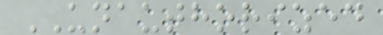UNAUTHORIZED
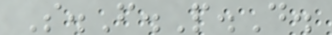S.F.P.D.
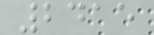2415
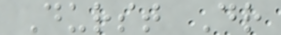Durst Dr
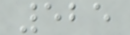525
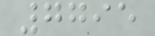7795
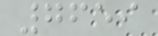7659
